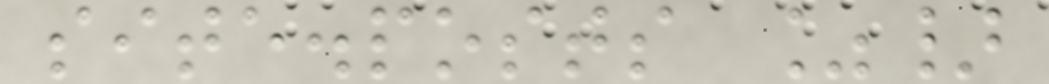site.posts %}
